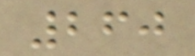260
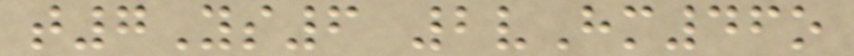t7Ys6 2vHm46o
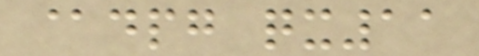@dpg qx11
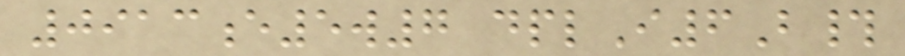0913e5w7 dplI6B#
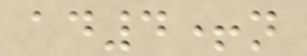ad4+n
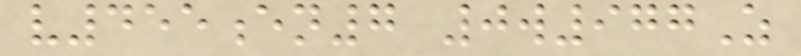v455en7 0w977Z
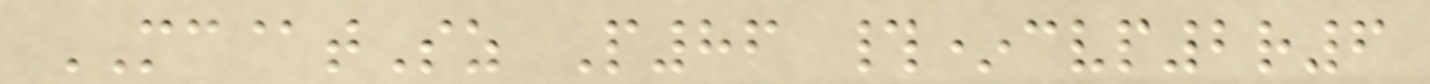MC@tSz P86 #*cvp2r6
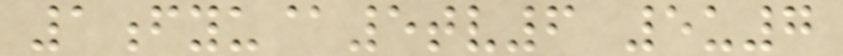1fyu@5tv6 5u7
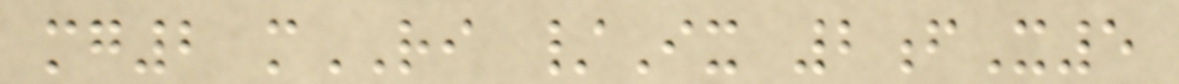mg2 mRI /Ix 2fX5
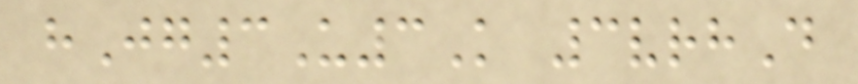hJg3U3K 3vrhD
